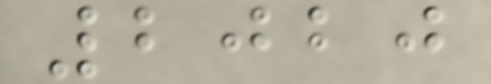2020
